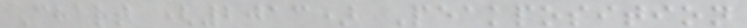Chart (2013) Peakposition
